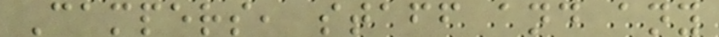Campers, staff and any
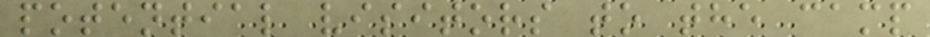potential visitors to the camp
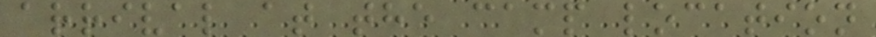arrival at the camp location
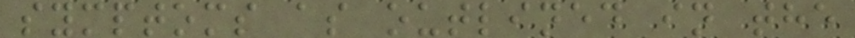symptoms as outlined in the
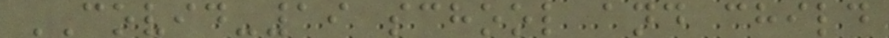COVID-19 school and child
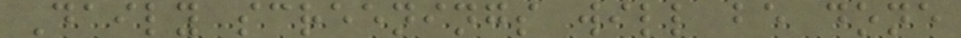Daily screenings will be done
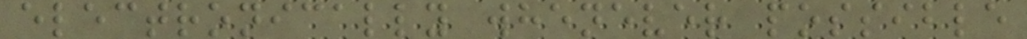electronically whenever possible
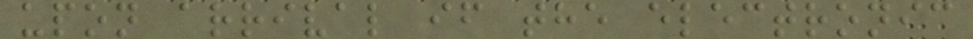upon arrival if the electronic
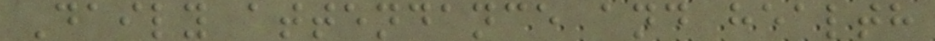Daily attendance and health
